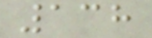138
